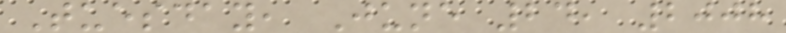Tuesday, June 24, 2008
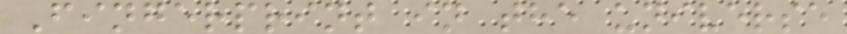Fingerprint in the universe
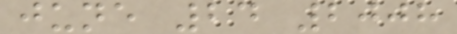june 24 2008
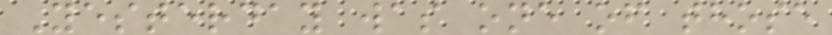Yesterday was one of those
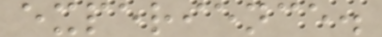experience.
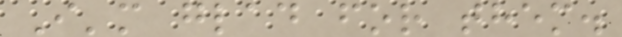I'm glad for them.
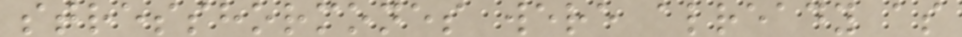stresshormones were already as
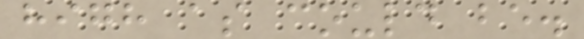high as could be.
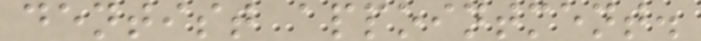dentist appointment.
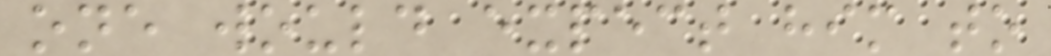one would expect him to
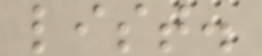list.
